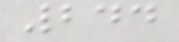244
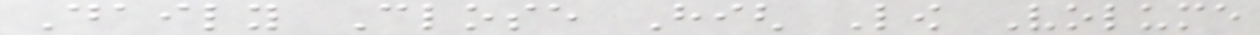Daily Close High Low Volume
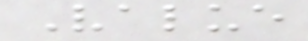Value
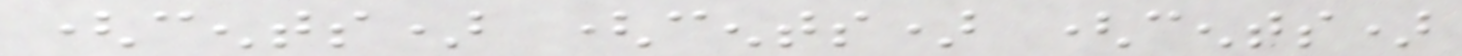(cents) (cents) (cents)
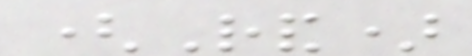(Rand)
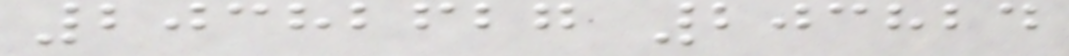20382627 203824
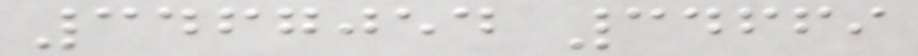3467054 34669
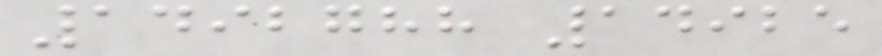1492788 14925
